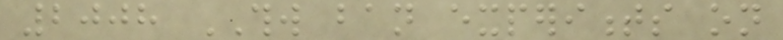2008 THW ban experiments on
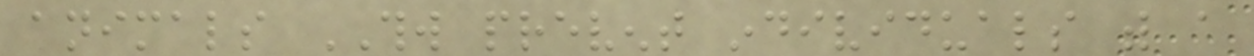animals THW prevent individuals with a
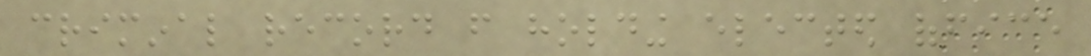criminal record from holding elected office
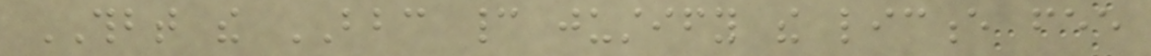THBT the BBC cannot justify the licence fee
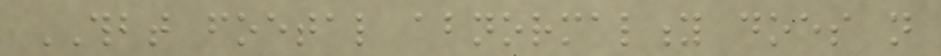THBT foetal abnormality does not
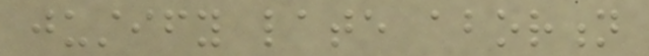justify late abortion
